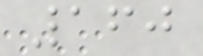160
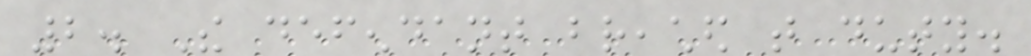2. The defendant breached that duty.
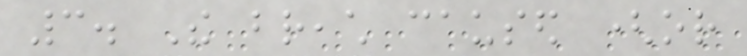3. The breach caused (or
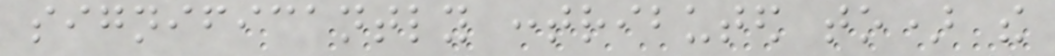significantly contributed to) the
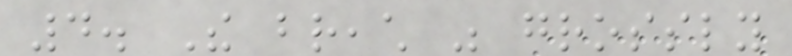4. The breach was grossly
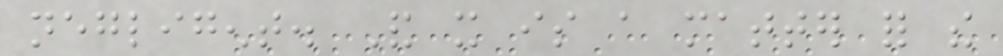negligent. And it is a matter for the
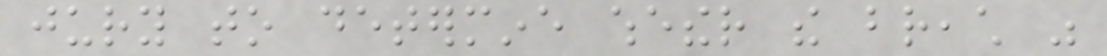jury to determine whether the breach was
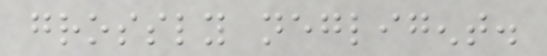grossly negligent.
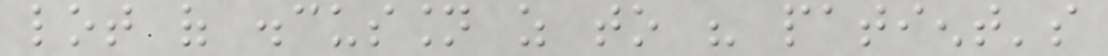lot of discussion as to his patient's
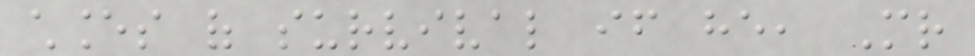chances of survival if he, Mr
